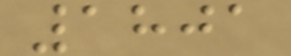1801
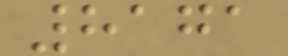8171
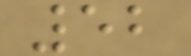52
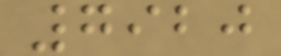7920
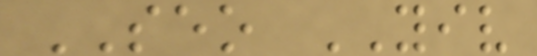SEO YIV
